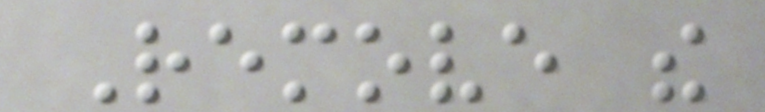Remove the
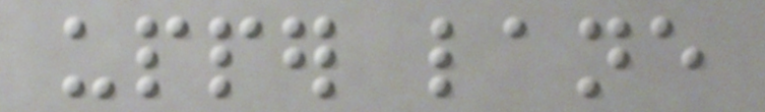upper lane
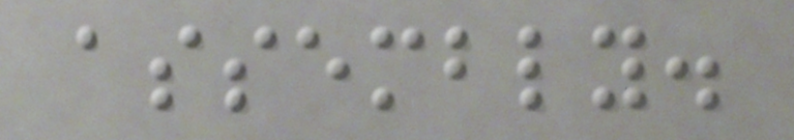assembly.
